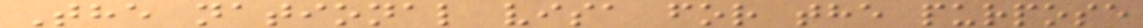The national visa for the purpose
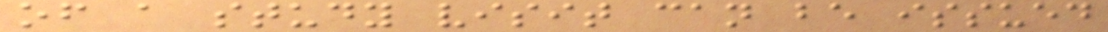of a study visit can be issued
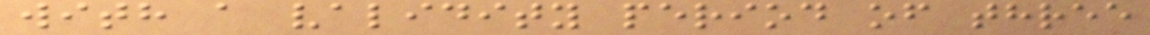with a validity period of three
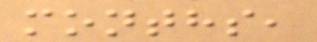months,
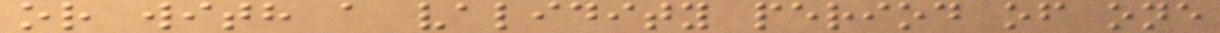or with a validity period of one
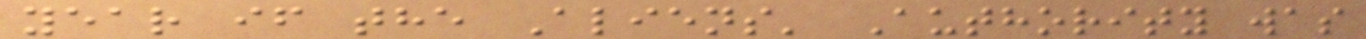year if the Aliens' Authority was
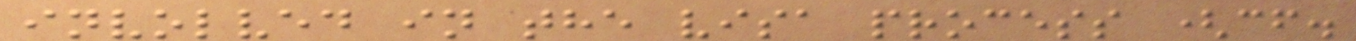involved in the visa process (cf.
